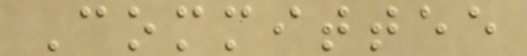Committee
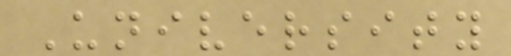University
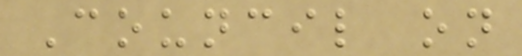Council on
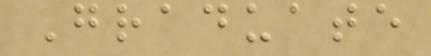Graduate
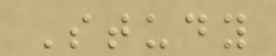Study
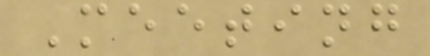Meeting
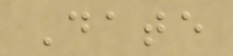Date
